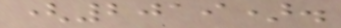(2019).
